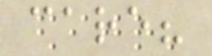care?
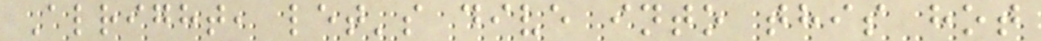Alright, let's dive into this hot
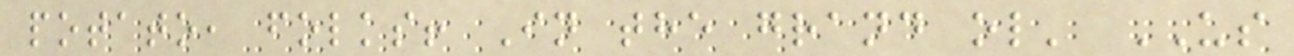potato, folks! In the grand ol' US
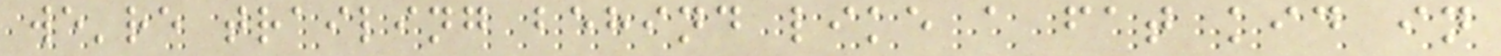we're trailing behind like a fat kid in
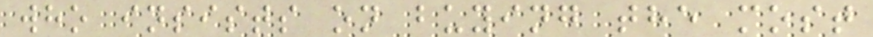who insists on buying the most
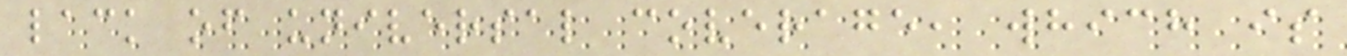lack of universal coverage, which is
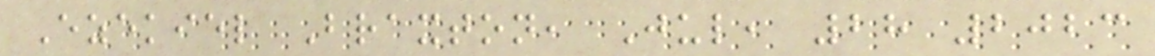Ezekiel Braxton, Jul, 28 2023
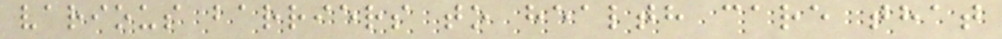various barriers to health care that
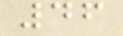46
